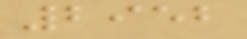2952
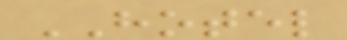HOTEL
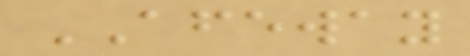AFEWAY
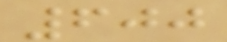600
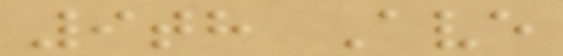9th Ave
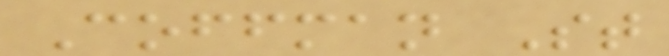Coffman St
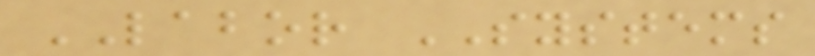LABOR SYSTEMS
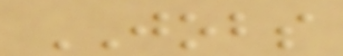JOBS
